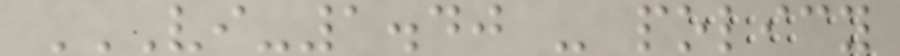VI-1.40 - POLICY
